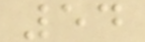54
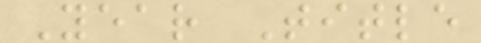Year Title
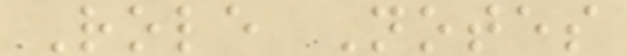Role Notes
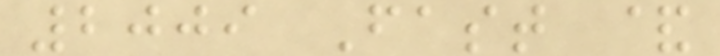2009 Fast &
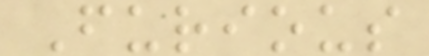Furious
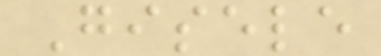Gisele
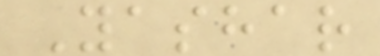Yashar
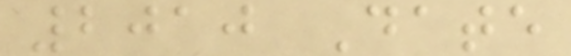2010 Date
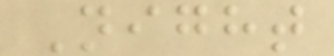Night
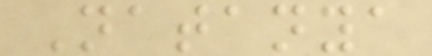Natanya
